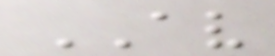AV
